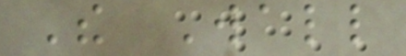The Wall
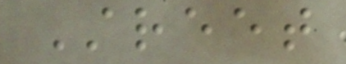Street
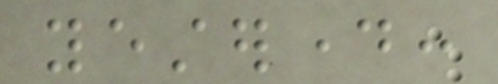yesterday:
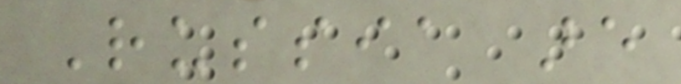Russia are
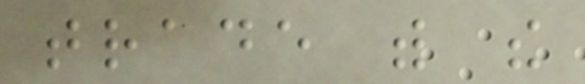trade with the
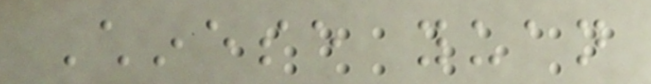Chinese yuan
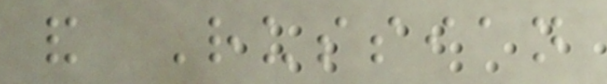and Russian
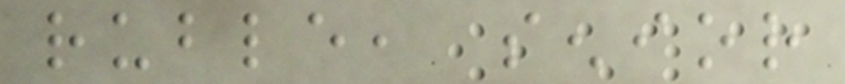ruble, senior
